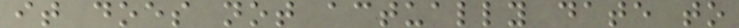it does not actually date to
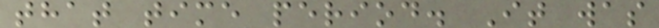that time period. It was
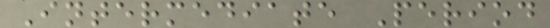Intermediate Period
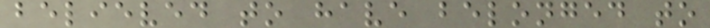believed to have belonged to
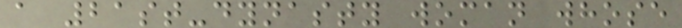a 21st-dynasty woman whose
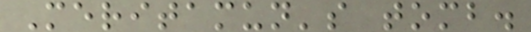Meritamun's tomb.
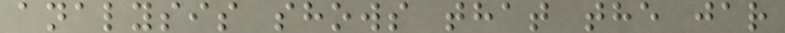analysis shows that the jar
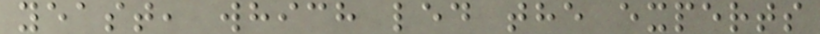yeast, which led the experts
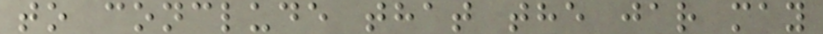to conclude that the jar may
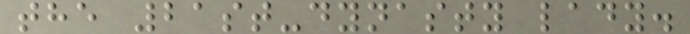the 21st-dynasty lady.
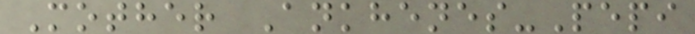Mother Ankhenes-Pepi
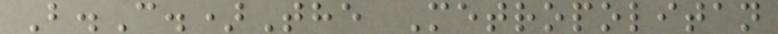B.C.)The Metropolitan
